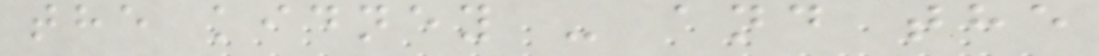the kidney - and the
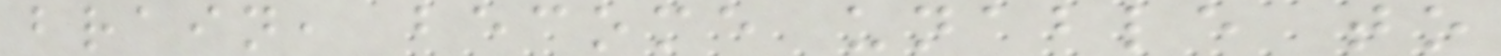brain, become unable to
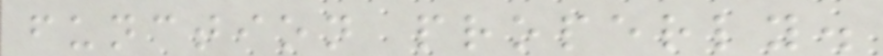function properly.
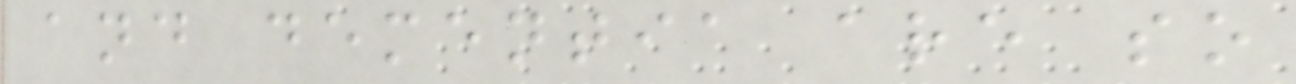and dementia are so
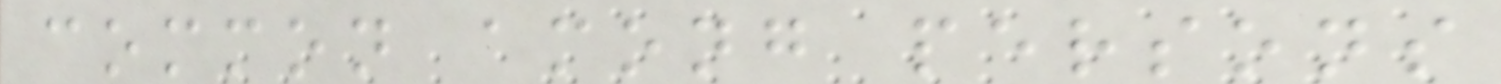common among persons
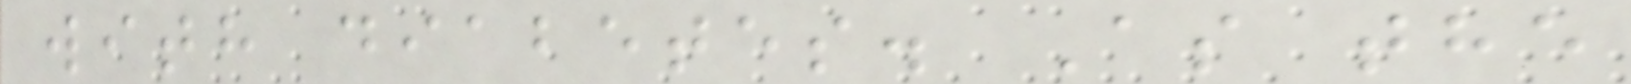with diabetes. As the
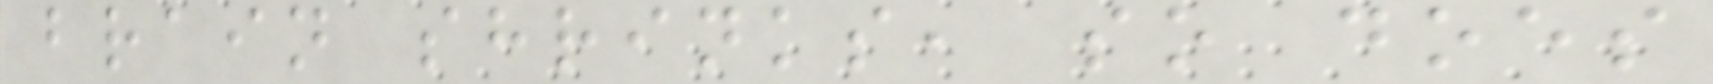brain shrinks, so does
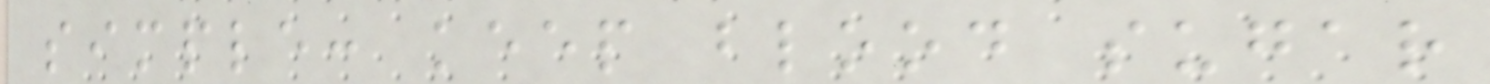simple: keep blood sugar
